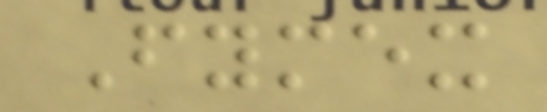Fymex
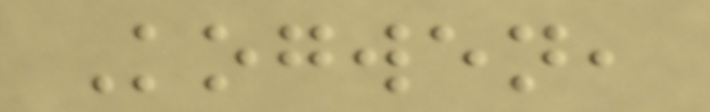Kogwen,
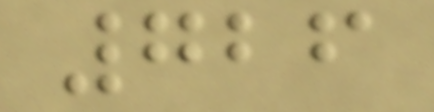726
